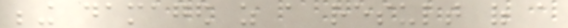being damaged as a result of a
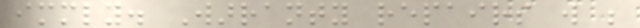immediately. Warranty repairs will be
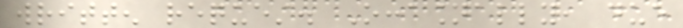written request. Occasionally, due
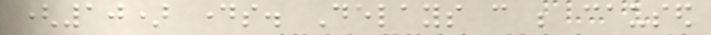(10) days. Delays can be caused
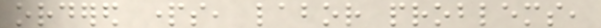ordered parts, labor problems,
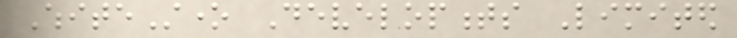WhiteStone Developments Limited
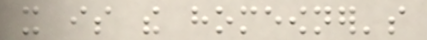it is the homeowner's
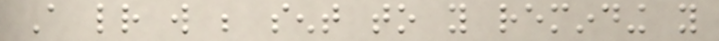A letter will be sent to you reminding you
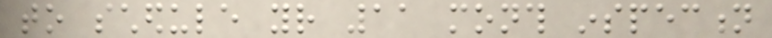to schedule your 11 month inspection
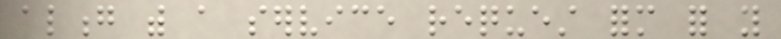along with a service request form for you
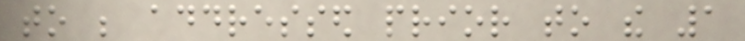to be addressed prior to the 1
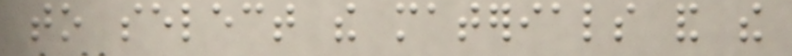to select the materials and the
